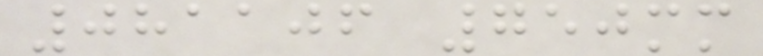081106 750mm
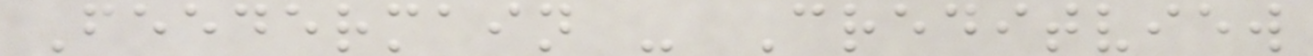Feedermain - Creditview
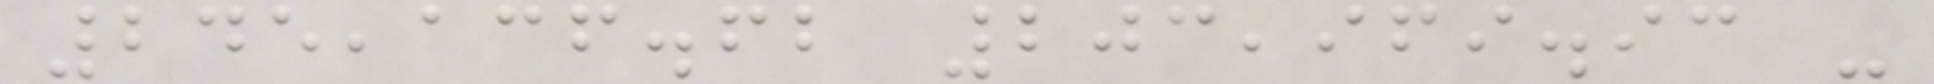245,136.62 203,969.93 -
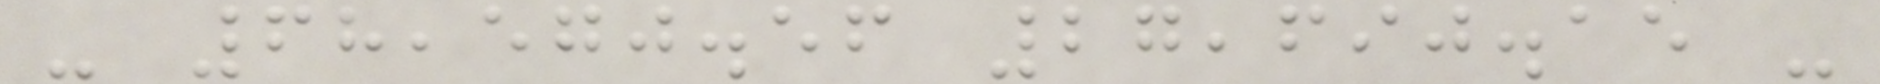- 68,570.56 27,690.15 -
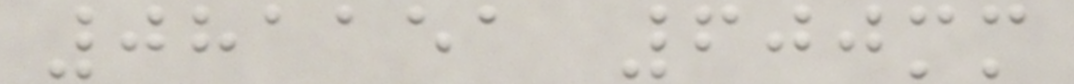081151 600mm
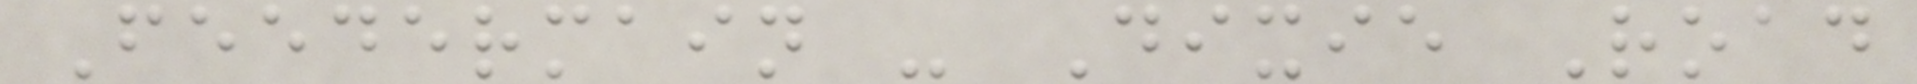Feedermain - Dixie Road
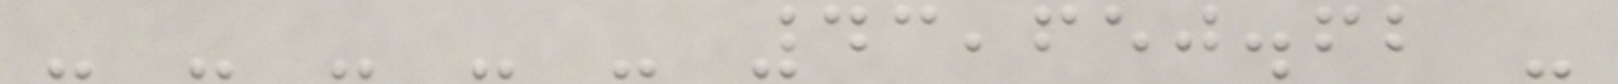- - - - - 43,650.62 -
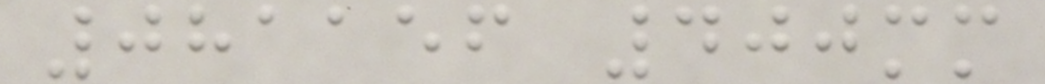081156 400mm
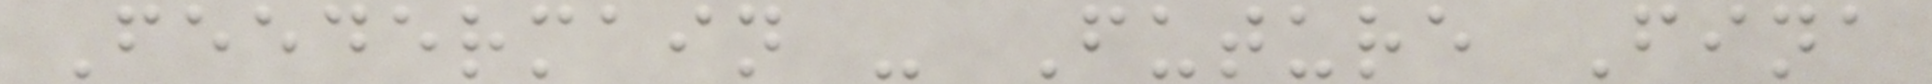Feedermain - Future Fina
